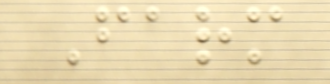Farm
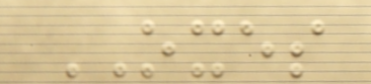OXES
